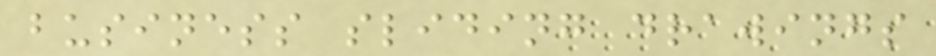business sliding drawings
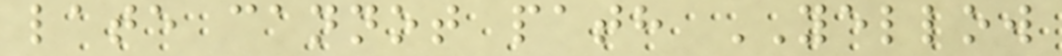late cannot path YELLOW
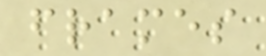frames
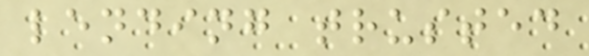lending trusted
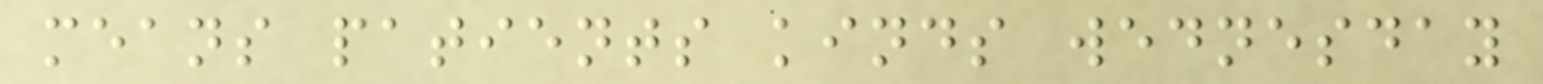means patients kinds wednesday
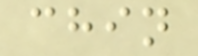chin
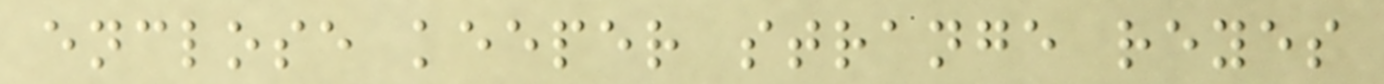enclose keeper strange reyes
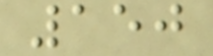150
